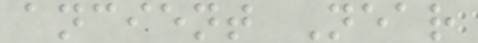ancient Near
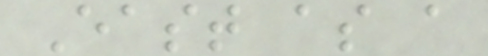East as a
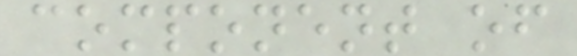component of
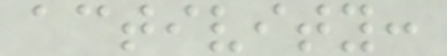activity:
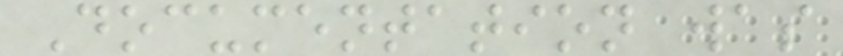Documentation was
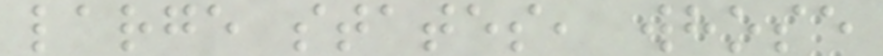large states, whose
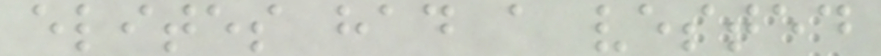elites had a vested
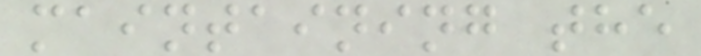maintaining the
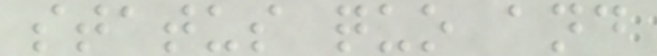status quo and
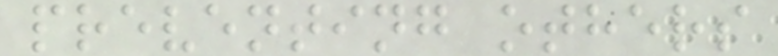preventing others
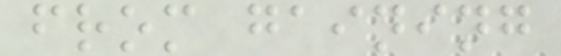from gaining
